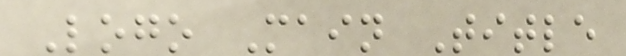Logo Main Title
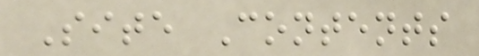Site Contents
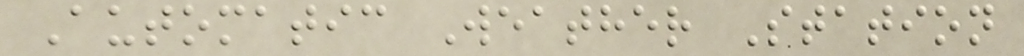Automatic Weather Station
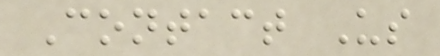Contact Us
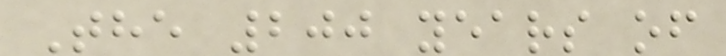The 200 years of
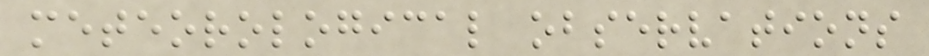meteorological observations
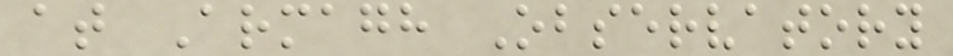at Armagh Observatory
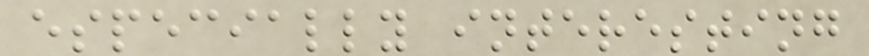especially interesting
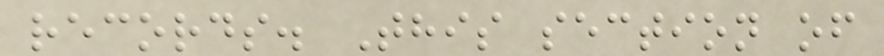records. This section of
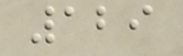129
